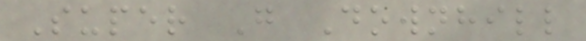Super G Downhill
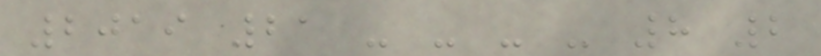2019 21 - - - - 8 2
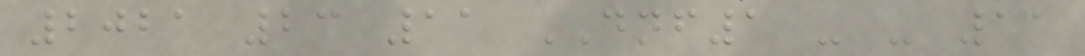2021 23 11 DNF1 - - 11
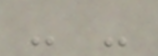- -
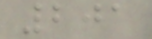201
